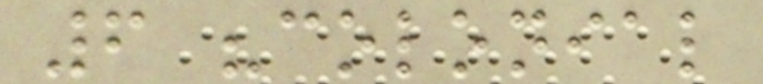6 "colonial
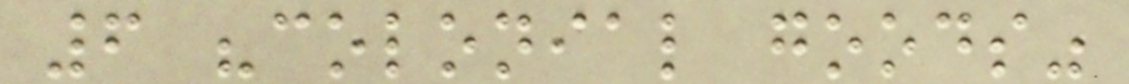6 "colonial goods"
